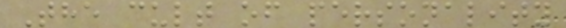The cult of personality
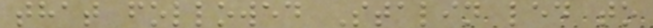that followed Stalin led to
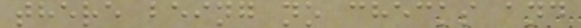there being no checks and
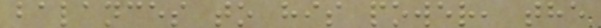balances to his power, the
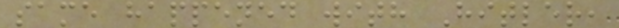same happened with Hitler,
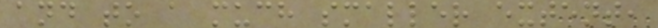and to a much smaller extent,
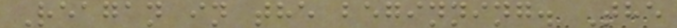Reagan in the beginning. The
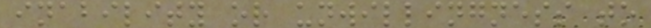inability or unwillingness to
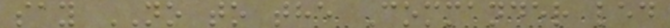say NO to the Commander led
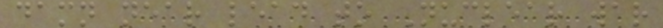damn near lead to Nuclear war
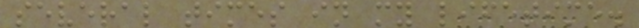several times in my lifetime.
